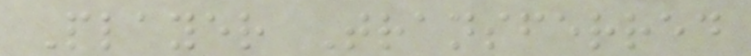Player Transferred
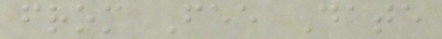from Fee Date
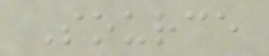Source
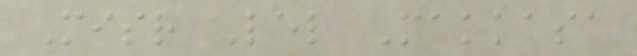Misr Lel Makkasa
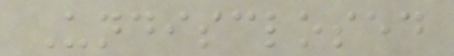Undisclosed
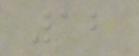12
